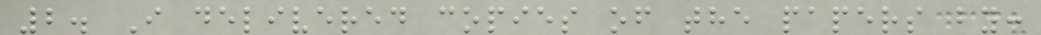2. I delivered copies of the papers by:
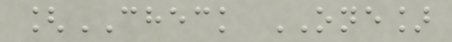[CHECK ONE]
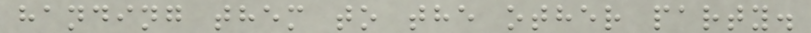handing them to the other party.
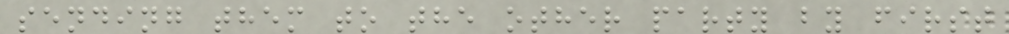sending them to the other party by first
